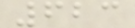623
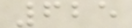625
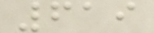619
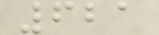621
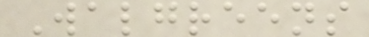Walgreens
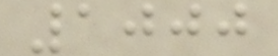1000
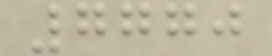7770
